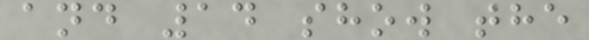and 14 show the
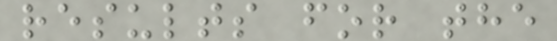results for the
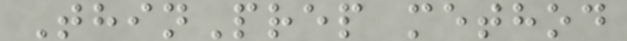ThinPrep method
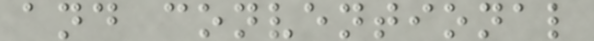and conventional
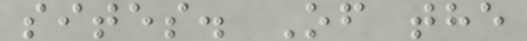sites. Of the
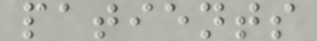patients
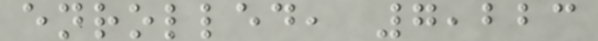enrolled, 7,223
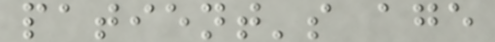patient's age
